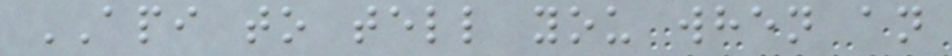API to tell you when an
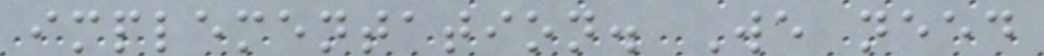implementation. We need
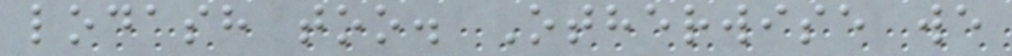lodash too. Otherwise we
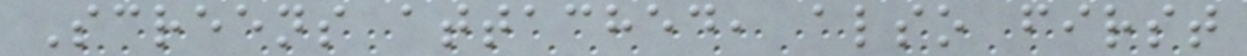Screens attached, also first
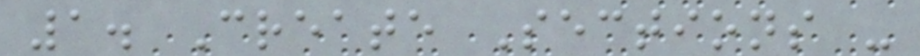1. Create Sections -
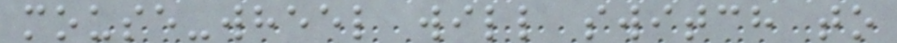mouse-wheel will switch to
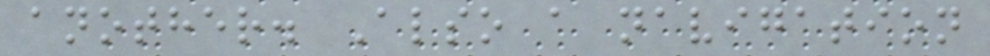another. Also a navigation
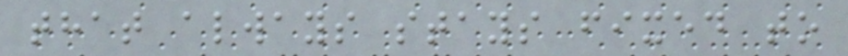that always stays fixed to
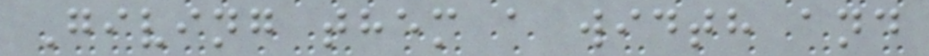Giving them a width and
